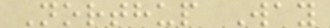Northup Way
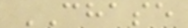CHASE
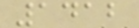1412
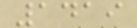1419
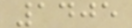1405
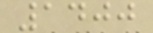1400
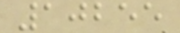10255
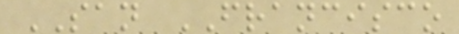SAN FRANCISCO
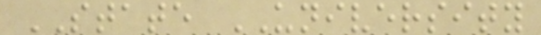STATE UNIVERSITY
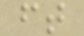ft
